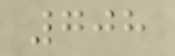708
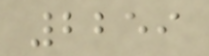2259
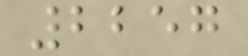2257
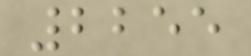2255
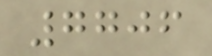7706
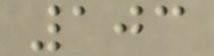103
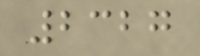2327
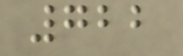722
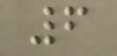6
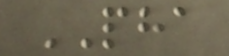PHA
